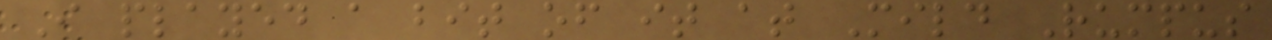I played a bit of it at Mild Rumpus
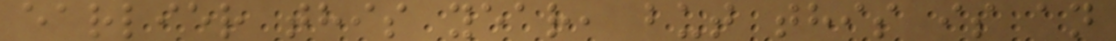earlier this year, but this is an
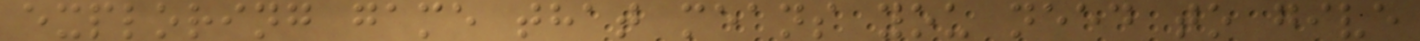exploring game that means you need to give
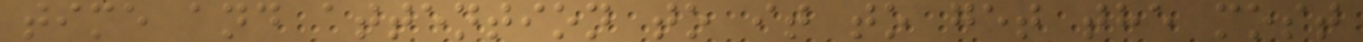time and attention to it to get the most
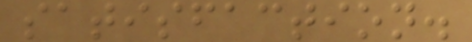satisfaction.
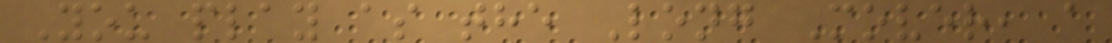You play as the Long Mover, a
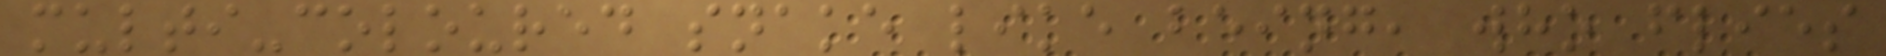multi-coloured snake like being, who flies
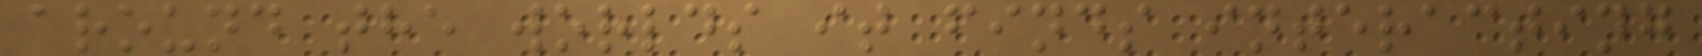around the worlds it finds interacting
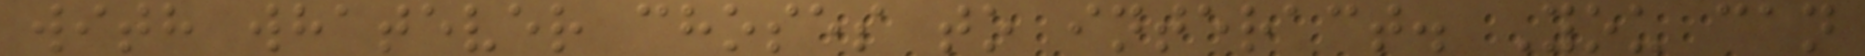with whatever choses to interact. You can
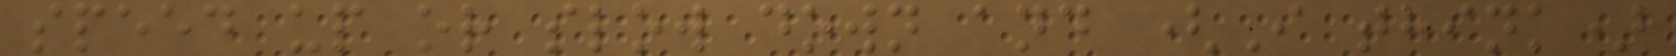speed up or slow down and (I think)
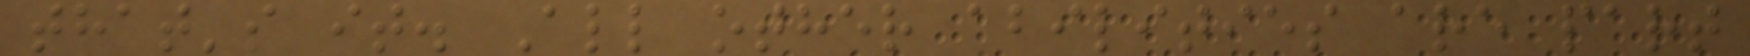that's it. All other abilities are part
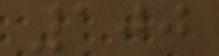100
